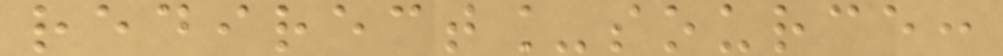redirect_source:
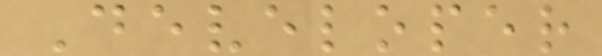Developer
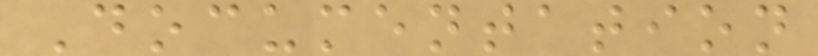Documentation
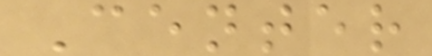Center
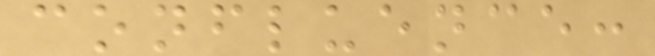confluence:
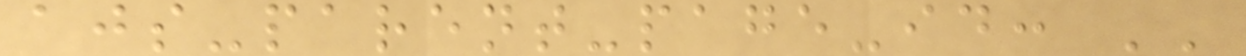ajs-parent-page-id: ''
